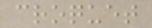croquet
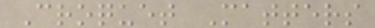Croquet Matters
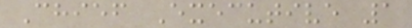Chief Executive 1
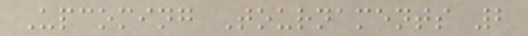Upcoming Tournaments 2
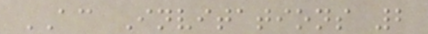AC Invitations 2
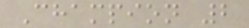Champion 2
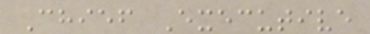Chief Executive
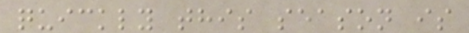quickly this season is
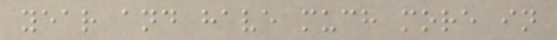year and have much more in
